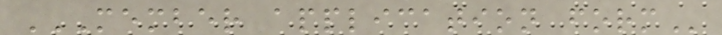MEMBER APPLICATION FORM
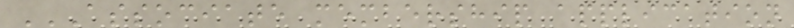ASSOCIATE MEMBERSHIP APPLICATION
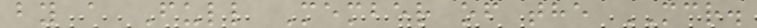by a Full Member of the MCR.
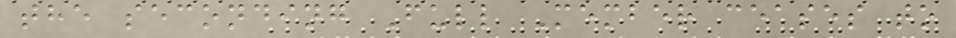the seconding Full Member ceases to
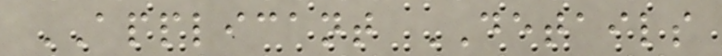APPLICANT DETAILS
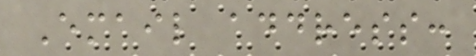Email address:
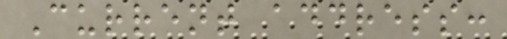Current address:
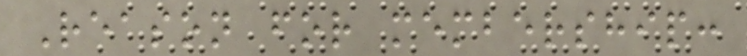Reason for membership:
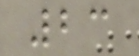23
